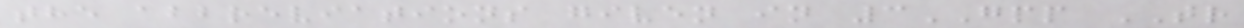the abbreviations given in 3GPP TR
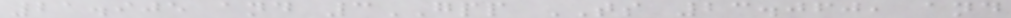21.905 and 3GPP TS 23.060, and
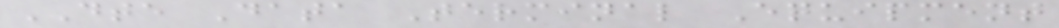DTE Data Terminal Equipment
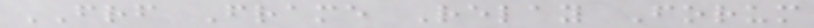FRF Frame Relay Forum
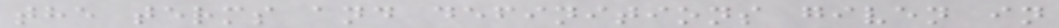the terms and definitions given in
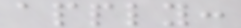apply:
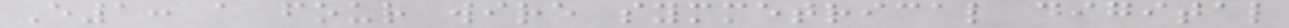E1: a four wire symmetrical digital
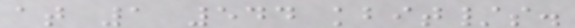at 1 544 kbit/s.
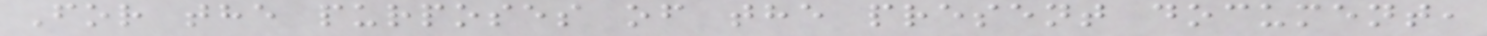For the purposes of the present document,
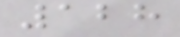128
